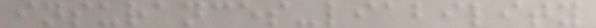insurances-liability
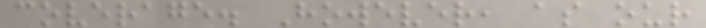coverage. However, as our
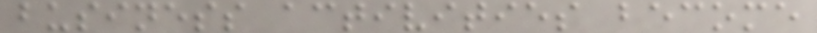business activities become
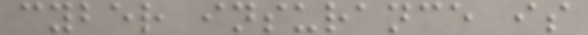cyber insurance is
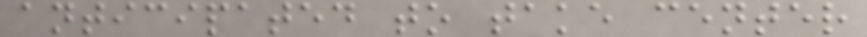anticipated to take center
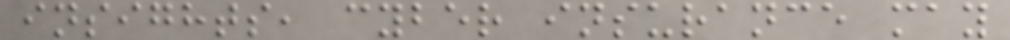insights, cyber insurance may
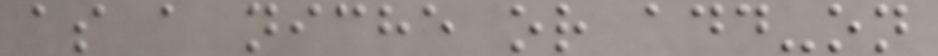as a niche or add-on
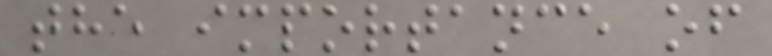the importance of
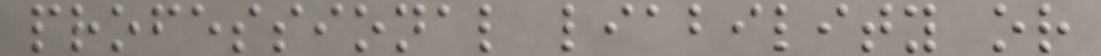professional liability or
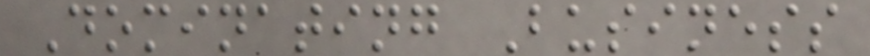Dominating Business
